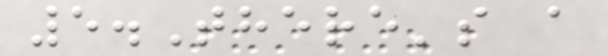5.There's a
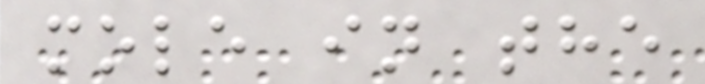mole in the
